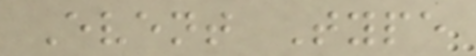Event Type
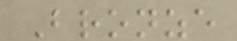Bronze
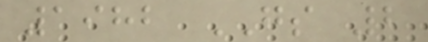1982 GS 2
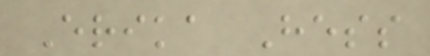Erika Hess
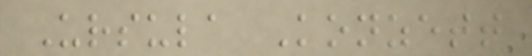Ursula Konzett
